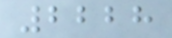2228
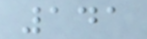141
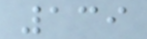139
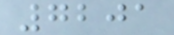7201
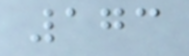173
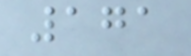171
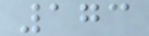173
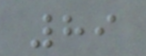89
